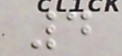4
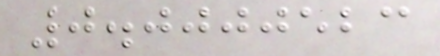0.0000523
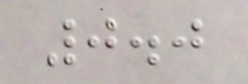0.0
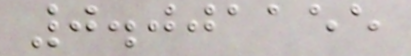0.001155
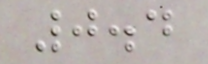0.4
